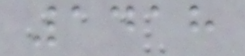1418
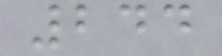244
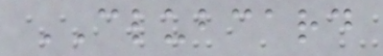CLUBCARD
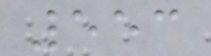553
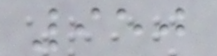950
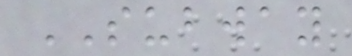SUBWAY
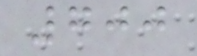700
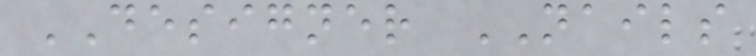DESIGNER NAILS
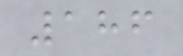186
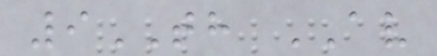9TH AV
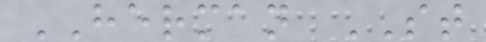HERMAN ST
